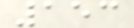153
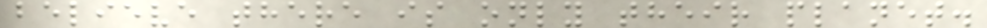believe there is only their planet.
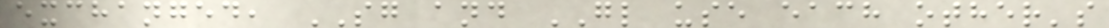exchanged, SG and GL use each other's
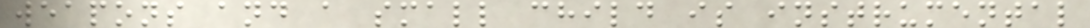weapons and a small child is instrumental
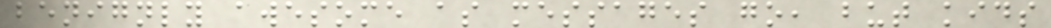benignly awesome as messages go, but kids
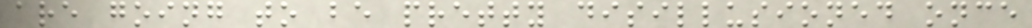are going to be pretty disillusioned once
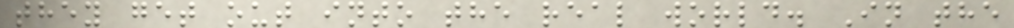they get out into the real world. In the
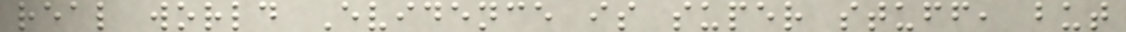real world Evidence is super stuff, but
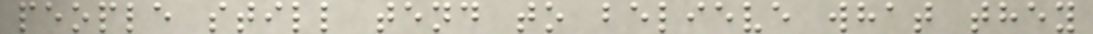people still tend to believe what they
